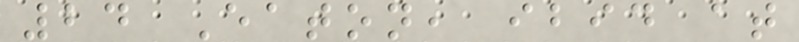24 Eaton, ibid at
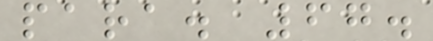para. 67.
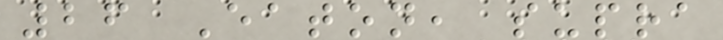26 Eaton, supra
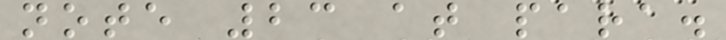note 23 at para.
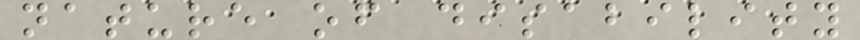nature of disability
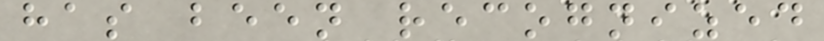has been recognized
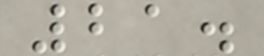21.
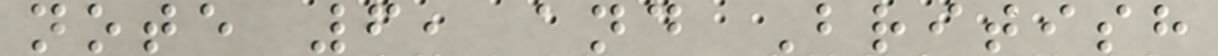note 6, and British
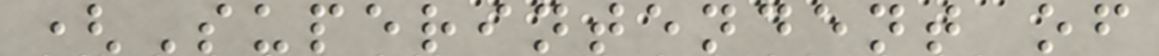(Superintendent of
